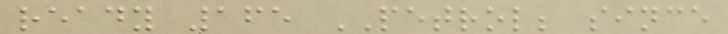ready 165 PETROL; since
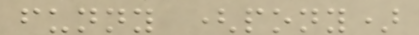funny (pony)
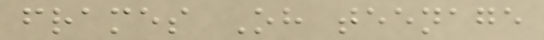frames Oh teenage
